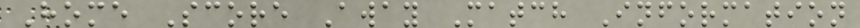Home Score Away Match Information
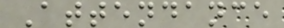Attendance
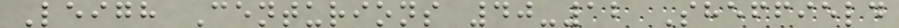Leigh Centurions 40-12 Sheffield
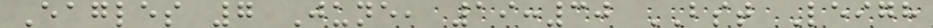Eagles 7 June, 19:30 BST Leigh
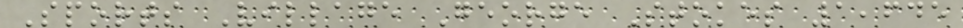Sports Village George Stokes 1,645
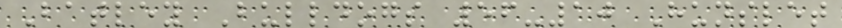Batley Bulldogs 56-10 Hunslet
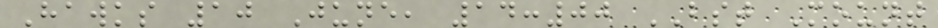Hawks 10 June, 14:00 BST Mount
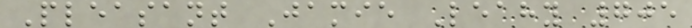Pleasant Jamie Leahy 705
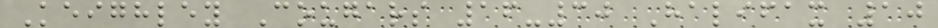Keighley Cougars 16-30 Halifax 10
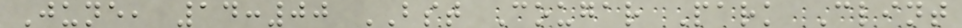June, 14:00 BST Cougar Park Clint
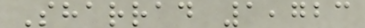Sharrad 1,723
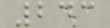243
